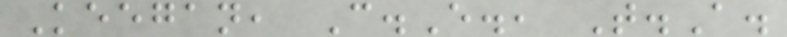Keegan, C.E., T.A.
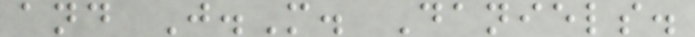and J.M. Daniels.
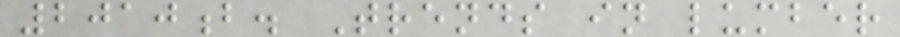2010b. Trends in lumber
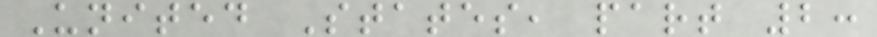United States, part 2:
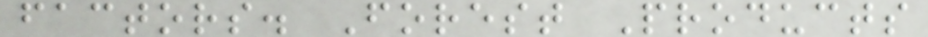factors. Forest Products
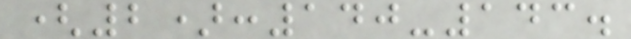(2):140-143.
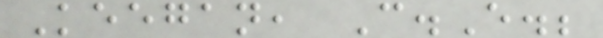Keegan, C.E.;
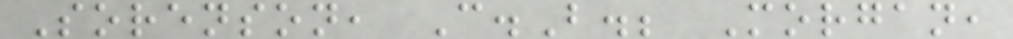Sorenson, C.B.; Morgan,
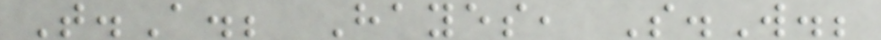T.A.; Hayes, S.W.;
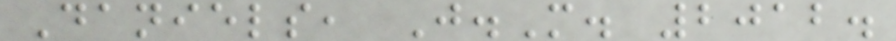Daniels, J.M. 2012.
